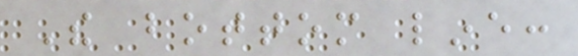The bottom line:
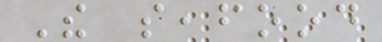The seafood
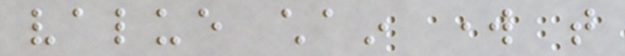value chain work that
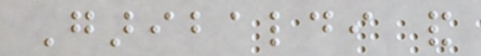Garibaldi and
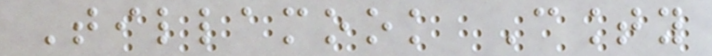Tillamook County
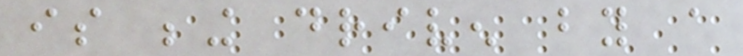is being driven by a
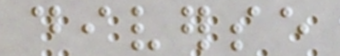diverse
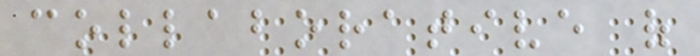collaborative of
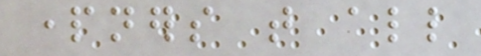partners that all
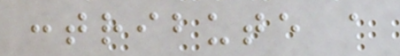contribute a
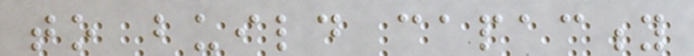to build capacity
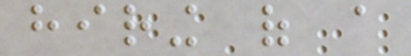hiring of a
